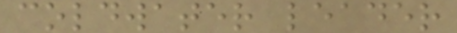coldwater leader
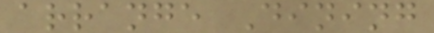arrange Dining
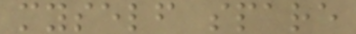myself spare
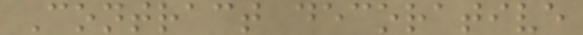Contract decorative
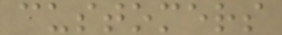customers
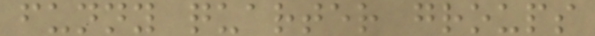funny quarter groups
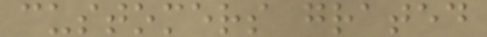customers grated
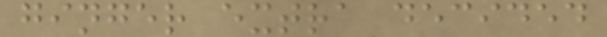ginger extra decided
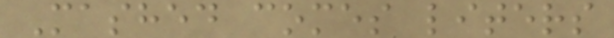Mashed comes liters
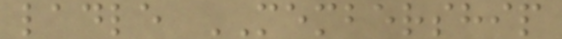ladle MEMBERSHIP
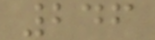246
